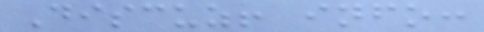Discuz! info:
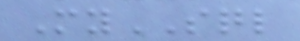MySQL
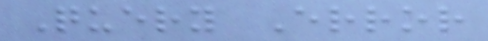Query Error
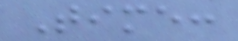Time:
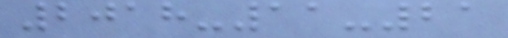2018-11-21
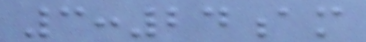3:24am
